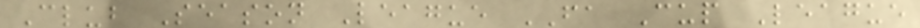Club Season League FA Cup League
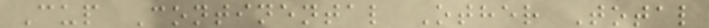Cup Continental Other Total
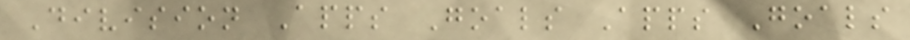Division Apps Goals Apps Goals
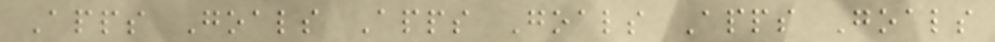Apps Goals Apps Goals Apps Goals
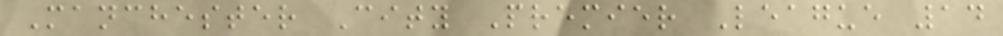Manchester City Premier League 14
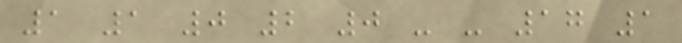1 1 0 2 0 - - 17 1
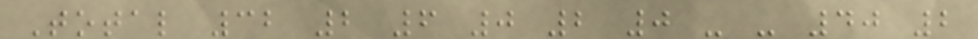Total 32 2 6 0 2 0 - - 40 2
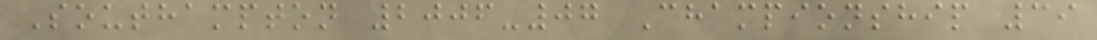Southampton 2006-07 Championship 39
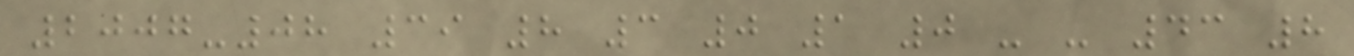2007-08 39 8 3 0 1 0 - - 43 8
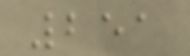251
